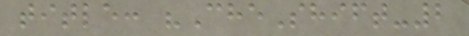title: "CheShift-2
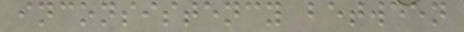inconsistency between
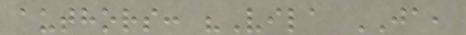authors: "Vila JA,
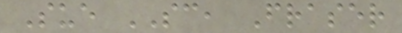Sue SC, Fraser
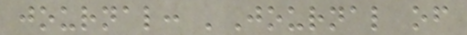journal: 'Journal of
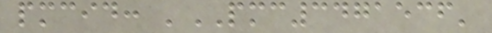pmcid: 'PMC3471536'
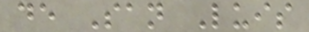de San Luis
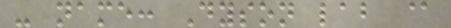- name: Dyson lab @
